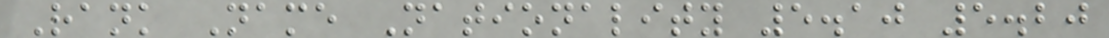Rank Name Nationality 5.10 5.20
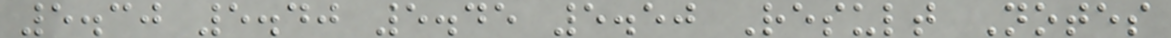5.30 5.40 5.45 5.50 Result Notes
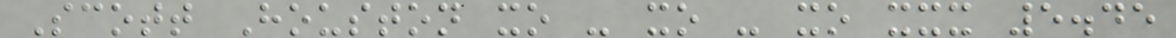Scott Houston xo - xo - xo xxx 5.45
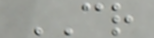CR
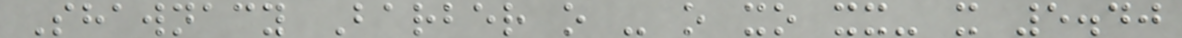Shawnacy Barber o - o xo xx- x 5.40
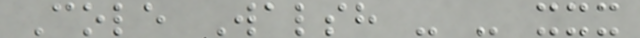Cole Walsh - - xxx
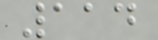114
